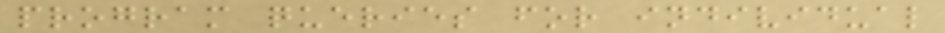program queries for individual
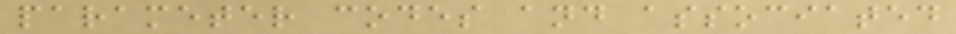parameter codes and associated
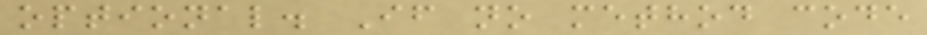optional. If no method code
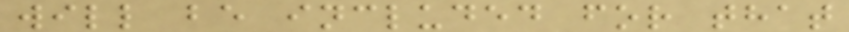will be included for that
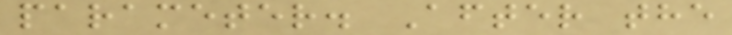parameter. After the
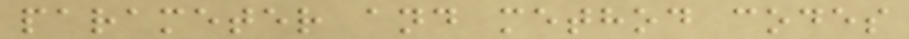parameter and method codes
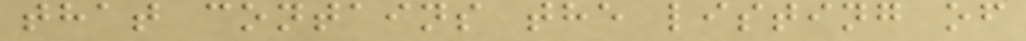that contains the listing of
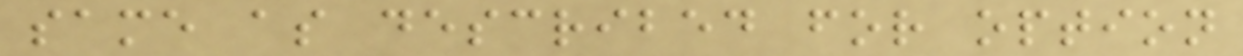same as described for option
